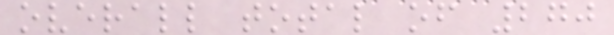overall total of 270
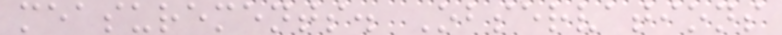measurements. Observations
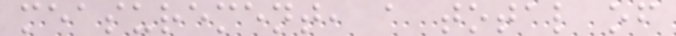measurement, a total of
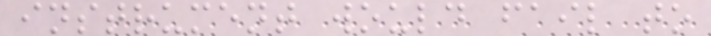instrument would fail to
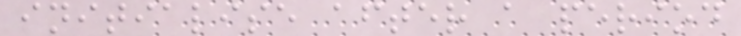initialise after a period
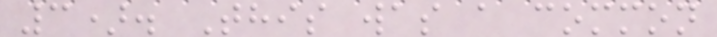3). This was a common
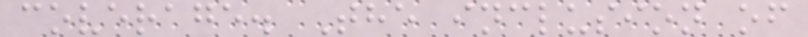coverage. The inclusion of
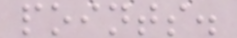points.
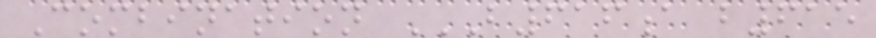Combination B616A B615
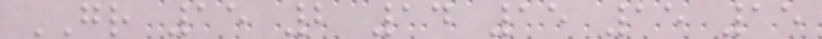GR 15 2 14 15 15 15
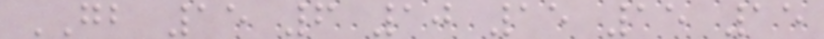GB 15 6 10 15 15 15
